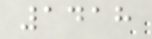1418
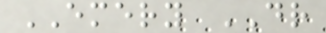EMERY DR
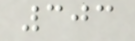303
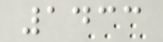1433
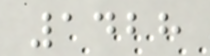1428
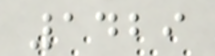1429
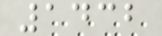1432
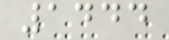1444
